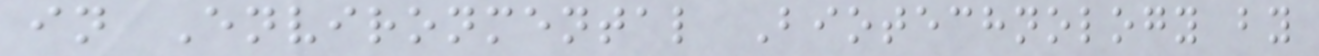in Environmental Biotechnology by
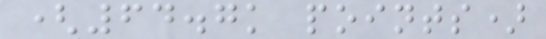(64.7k points)
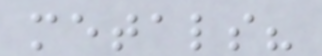metals?
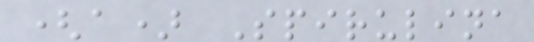(a) Spirulina
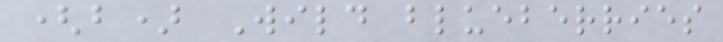(b) Wild blueberries
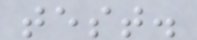test.
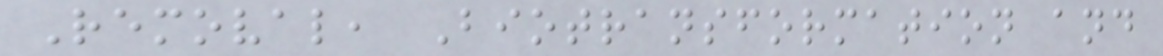Removal, Biotransformation and
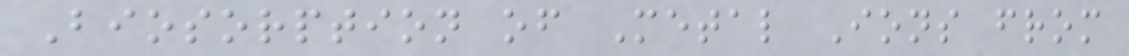Biosorption of Metal Ions from
